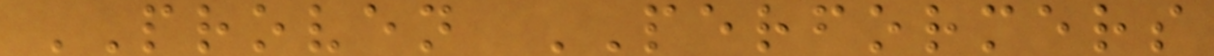PROVEN PERFORMERS
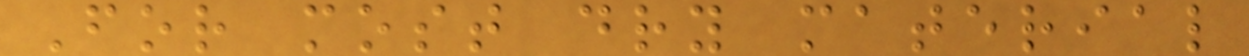For most dry material
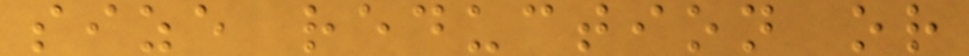size reduction or
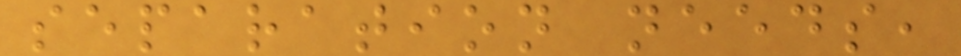separation needs,
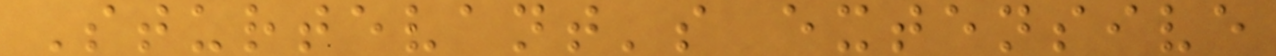Sturtevant's extensive
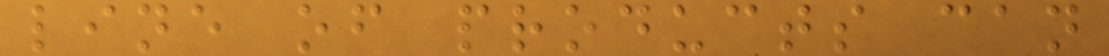line of products can
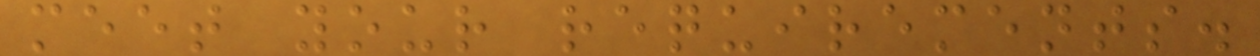meet your requirements.
